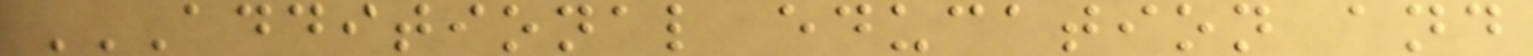ADDITIONAL EDUCATION AND
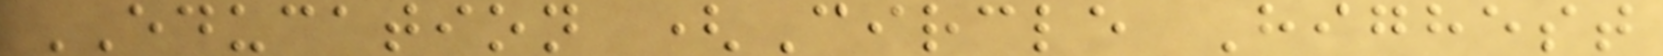EDUCATION (Circle Highest
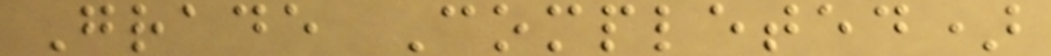Grade Completed)
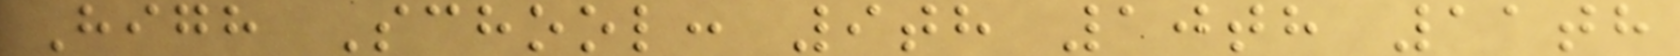High School: 9th 10th 11th
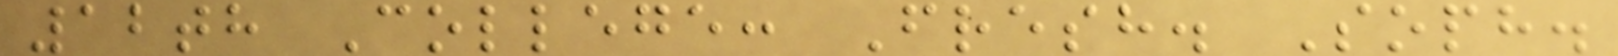12th College: Fresh. Soph.
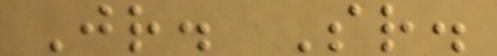Jr. Sr.
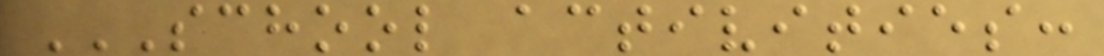SCHOOL ACTIVITIES:
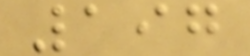197
